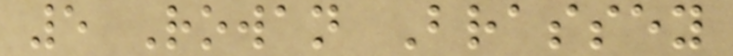5 Rowan Brassey
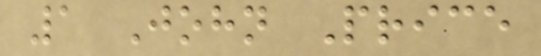1 John Price
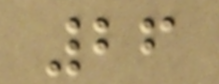26
